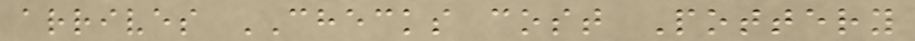arrives CHECKS cost Pottery
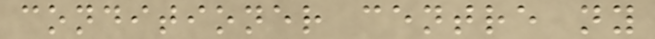conditioner centre ny
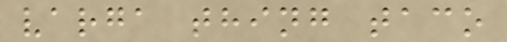varga thing taco
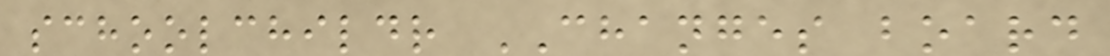schoolchildr CHANGES board
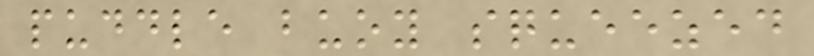puddle buoy squeezed
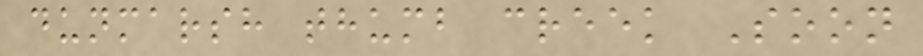dunmarsh thumb creek Soon
